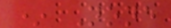* None
